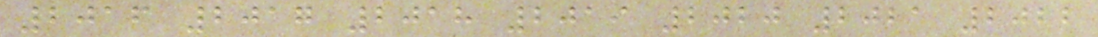2016 2017 2018 2019 2020 2021 2022
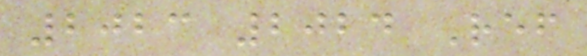2023 2024 Ref
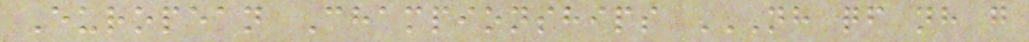European Championships NH QF NH G
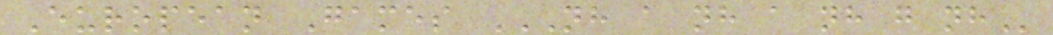European Games NH A NH A NH G NH
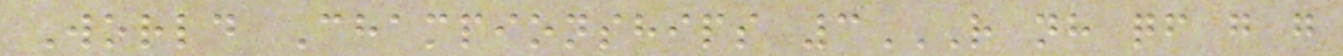World Championships 3R NH QF G G
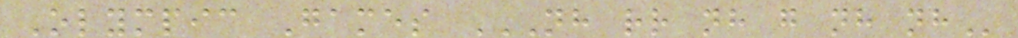Olympic Games NH RR NH G NH NH
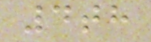4th
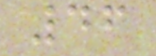46
